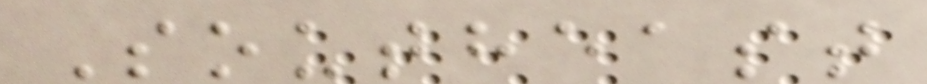Southeast
